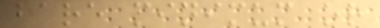bare minimum or
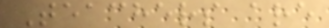Teachers are
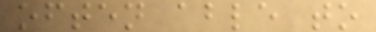often able to
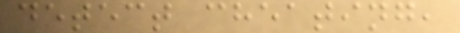detect cheating,
